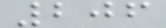206
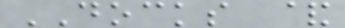DOCKS &
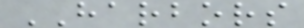HARBORS
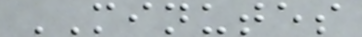MINUTES
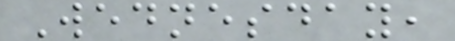Wednesday,
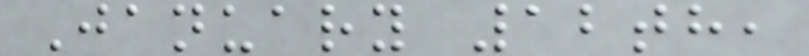January 12th,
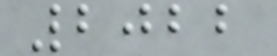2022
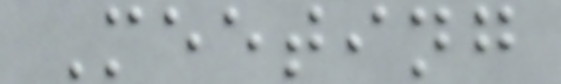Meeting
